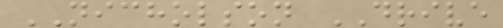NICHOLSON DRIVE
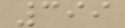399
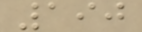190
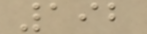192
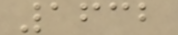1632
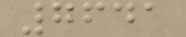7641
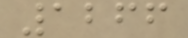1266
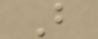B
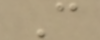C
